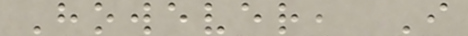However, I
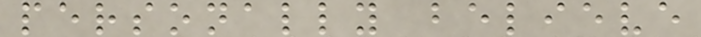personally believe
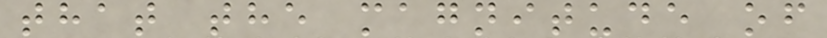that the magnitude of
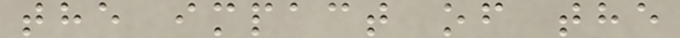the impact of the
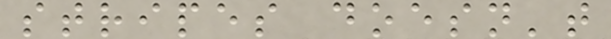stripes doesn't
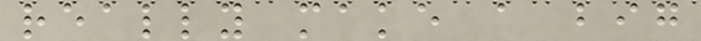really make a big
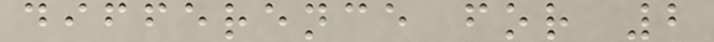difference for 2
